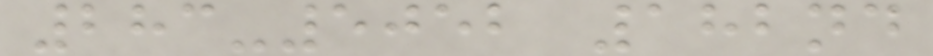283-5052 182nd
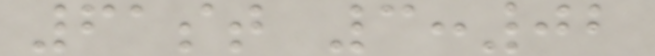61st 3:02
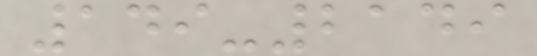149-2149
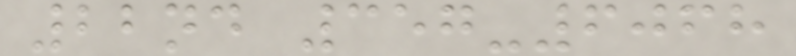22nd 357-6068
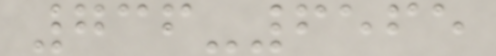736-6565
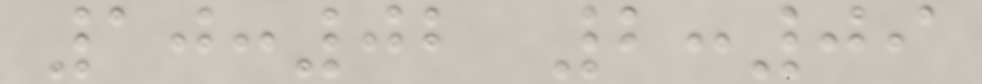10:02 2:09
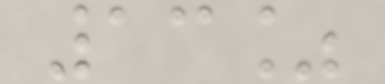13%
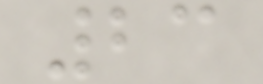23
